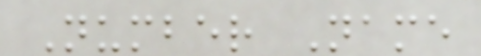Number Name
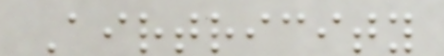Airtricity
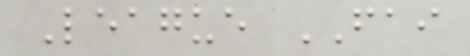League FAI
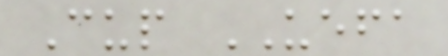Cup UEFA
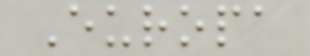Europa
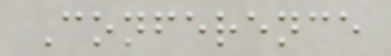Conference
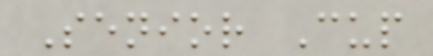Senior Cup
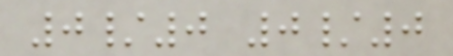0/0 0/0
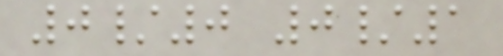0/0 0/1
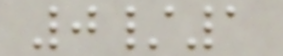0/1
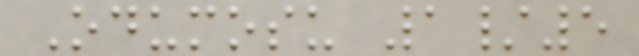Odumosu 1/5
